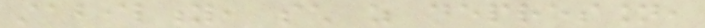stability, such as depression,
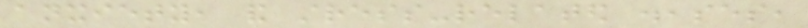anxiety, and stress-related diseases,
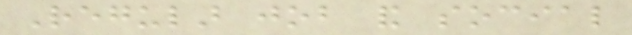Regular job and social
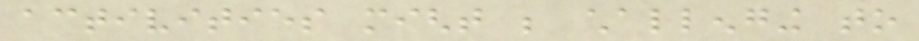activities might be challenging to
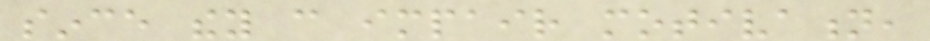since they can impair motivation,
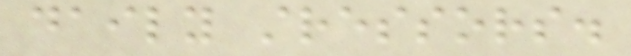daily stressors.
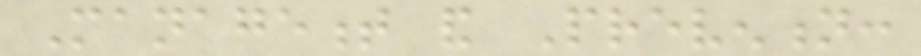Management and Prevention:
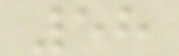58
